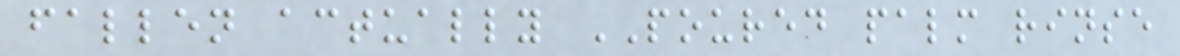fallen actually POURED palm rinse
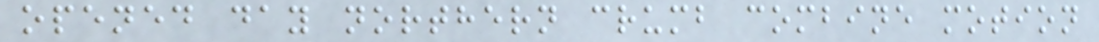opened day northern crumb combine motion
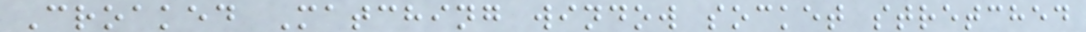Croaked Matching window socket stretched
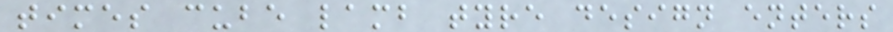times cube lamb tyre design enters
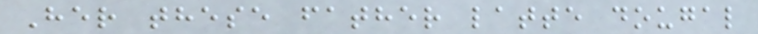Her these father latte dougal
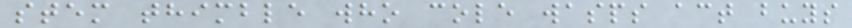stem thimble who cole wasps act buys
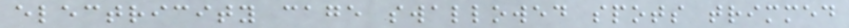electricity cage swallowed spots trimmed
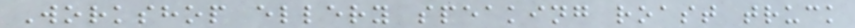Workshop ellery speaking roast truck
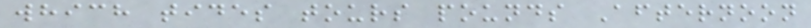which tides tours pounds Afternoon
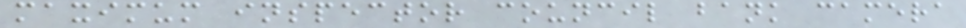maximum inspector council bank camera
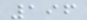196
